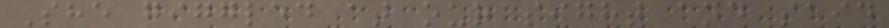She giggled at our sight and said
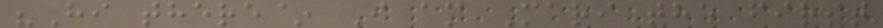"Hi there~ I am Mari the first
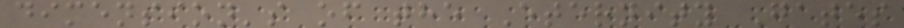dimension's of the Eternity Gates
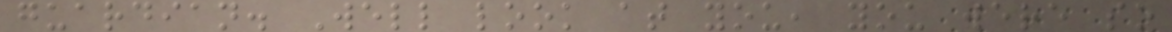guardian. Well look at you, you were so
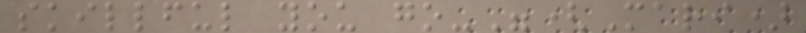skillful you go-"(Mari)
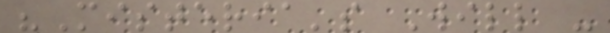"Misteria's Will -
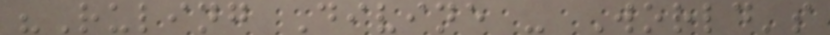"Ruling Divine - World's
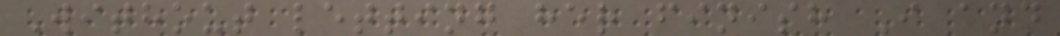Without letting her finish I and
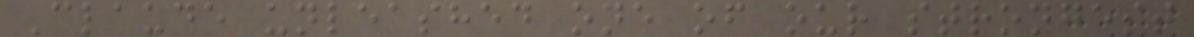Claude unleashed one of our strongest
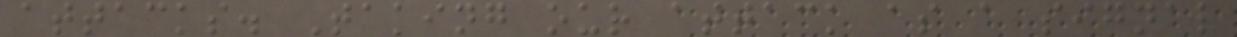attacks. Taking our attack as a signal
